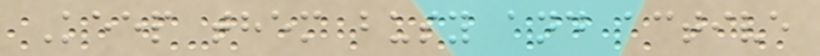Keep them busy and active
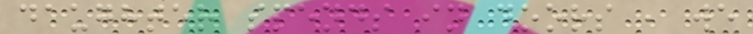daughter spends in doors , we
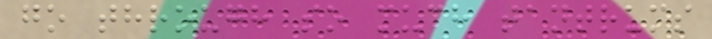go through so much tantrums
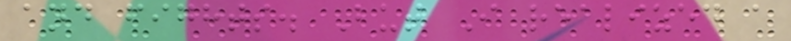and fights. But I realized a
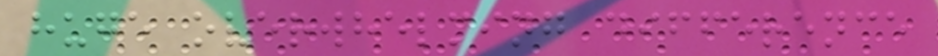huge overwhelming difference
